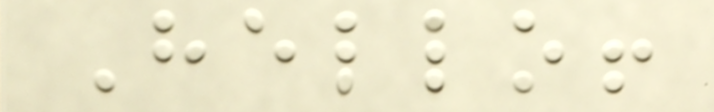Hello!
